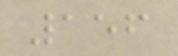156
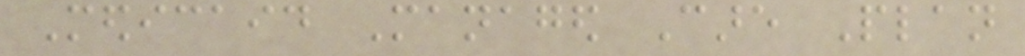Medicaid Managed Care Plan
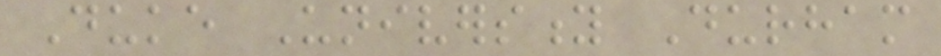Duke University Durham
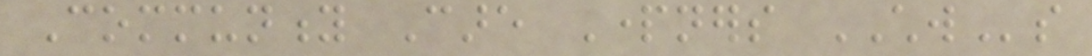Community Care Partners CHWs
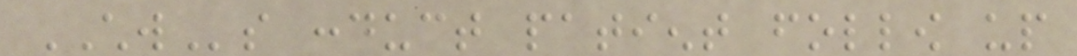CHWs conduct patient follow up
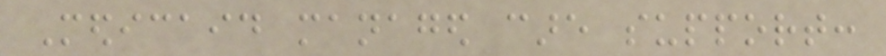Medicaid managed care support:
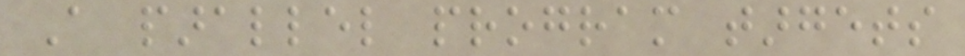A parallel program targets
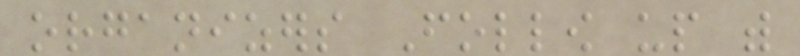organizers Follow up with
